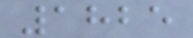1825
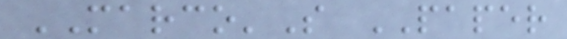MARCO'S PAPER
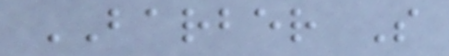BARBER S
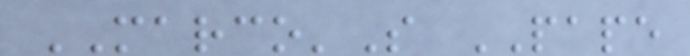MARCO'S PAPE
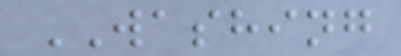WASHING
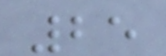25
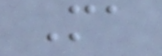Ma
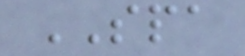SPA
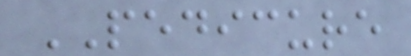PEDICURE
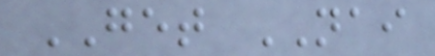GET NAI
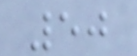50
